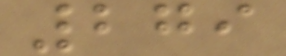279
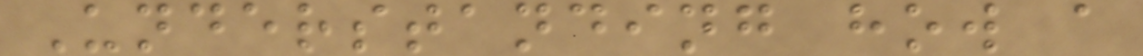Understanding how a
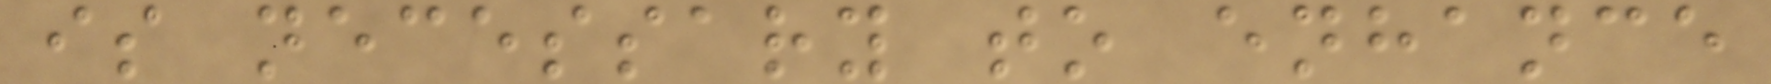is necessary to enhance
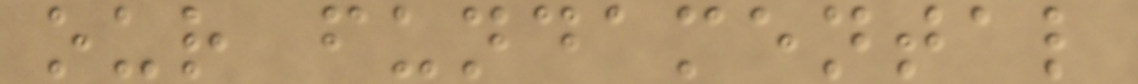our fundamental
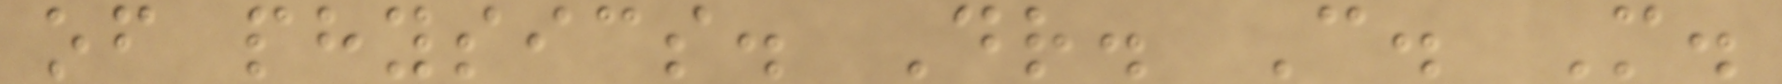of physics. Dr. C. M.
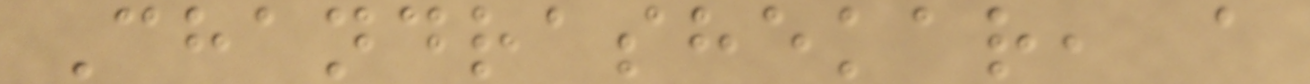Chandrashekar, a
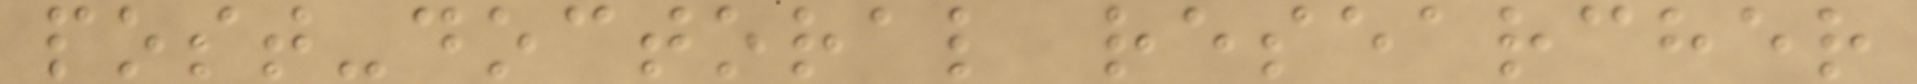post-doctoral researcher
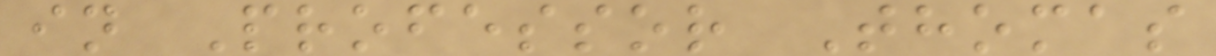in Professor Thomas
